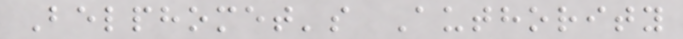Belphomet's Authority
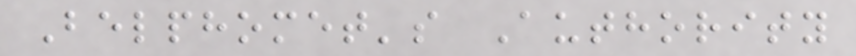Belphomet's Authority
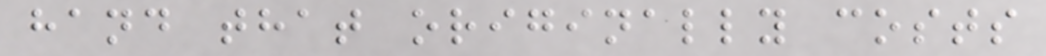hand that originally costs
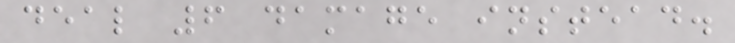deal 6 damage instead.
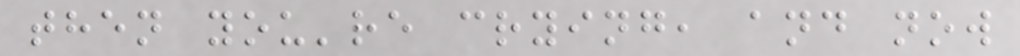then you're crying, and now
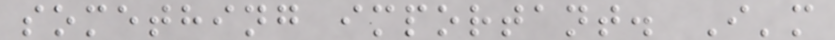something important. I'm
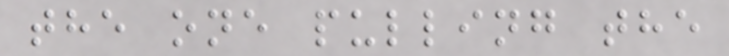the one pulling the
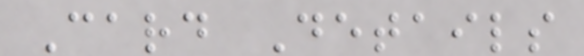Card Details
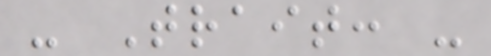- Trait: -
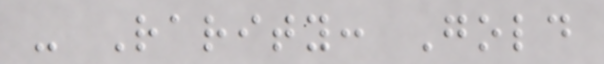- Rarity: Gold
